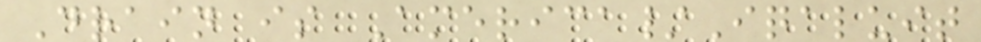Drain is America/Iqaluit
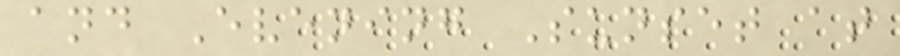and Evening Sunset at
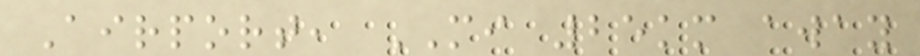Airport, MI 25km away
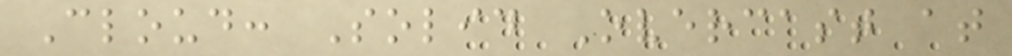Cloud: Solid Overcast at
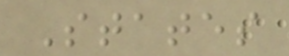States
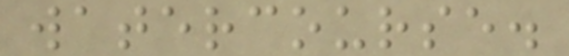watercourse.
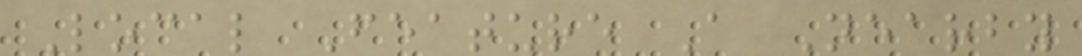Local Feature A Nearby
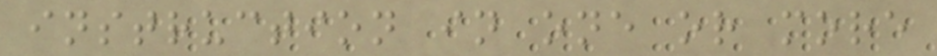instruction in one or more
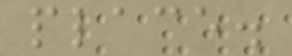place.
